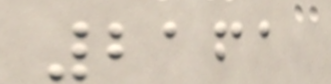2161
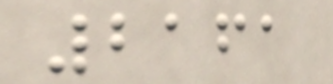2161
